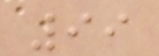99
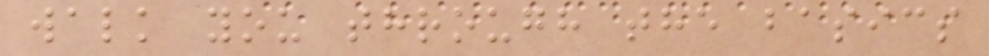walk you through the basics
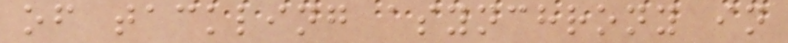of tackling asynchrony in
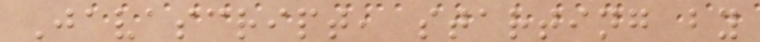Javascript, starting by
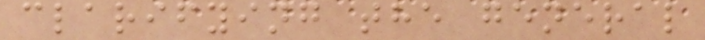clarifying the general
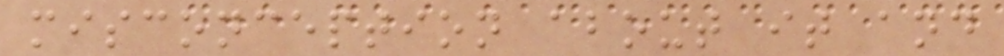misconception about it and
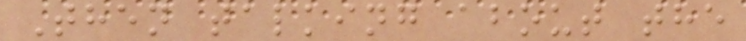Then talking about the
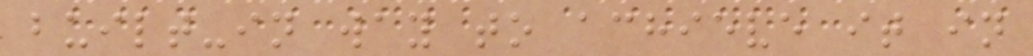built-in way to achieve it in
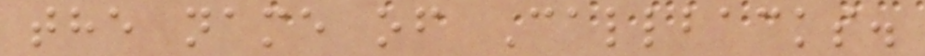the name of Callbacks.
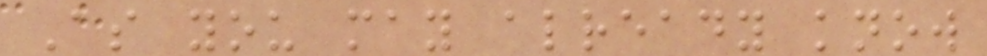As you may already know
